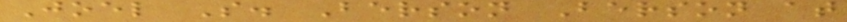Joel S. Berson Berson at
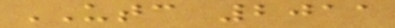UTC 2011
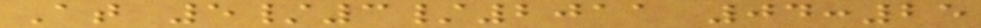At 5/3/2011 04:25
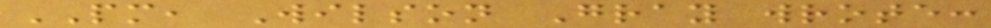PM, Wilson Gray wrote:
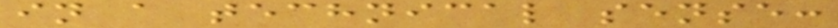in a technical sense:
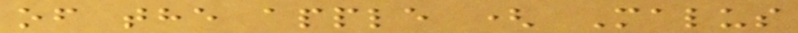of the apple ( Malus
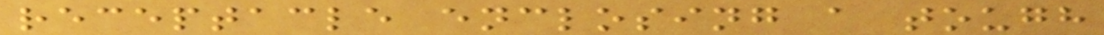receptacle enclosing a tough
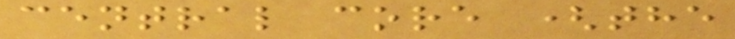central core (the
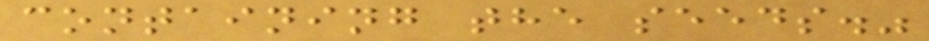containing the seeds."
